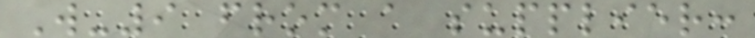W-9 from a supplier:
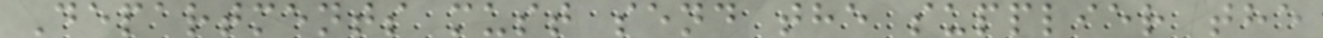Departments must send the supplier the
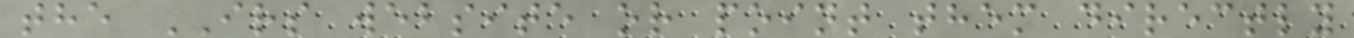the IRS website or point them directly
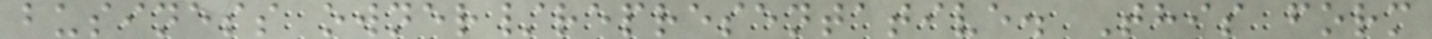business owner/representative. This form
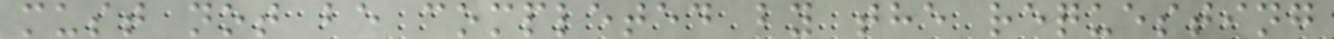must not be completed by the requesting
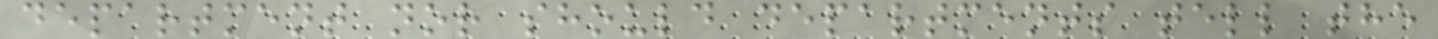department nor should departments tell the
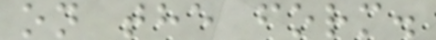on the form.
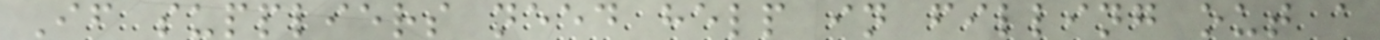If suppliers need help in filling out a
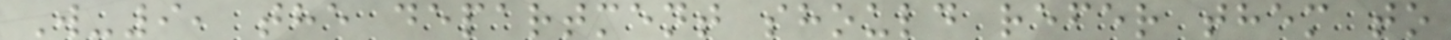W-9, the department should refer them to
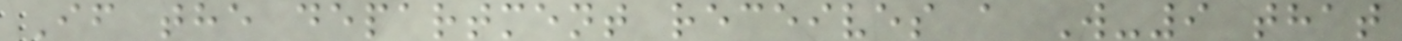If the department receives a W-9 that
